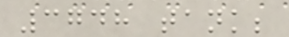3748 tank;
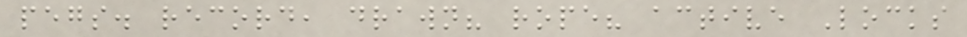pegs. record, drawn? rope? active Locks
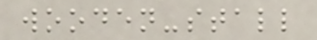wooden-stall
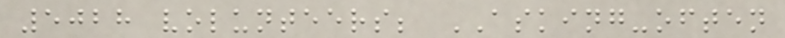5028 volunteers; ASKING-often
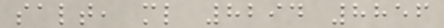salt, ml 8294 8856
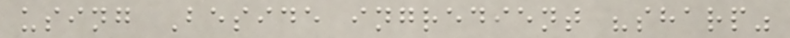using Beside ingredient "sharp"
